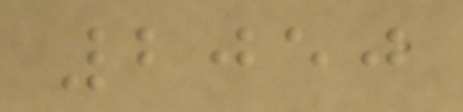2050
